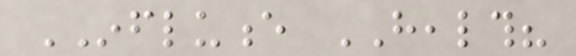INFLUENCE HEALTH?
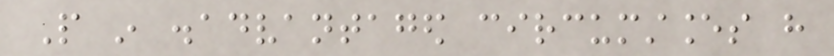People in disadvantaged circumstances have
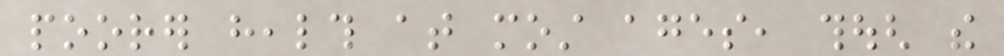poorer health at most ages, though the
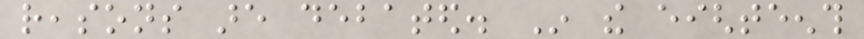reasons are debated. In the eighteenth
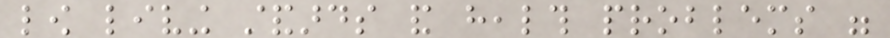low living standards and health problems were
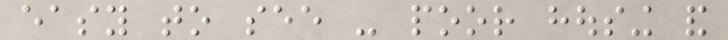easy to see - poor housing and
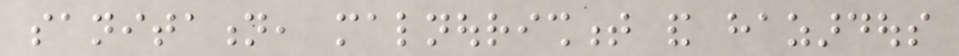sanitation, malnourishment and hazardous
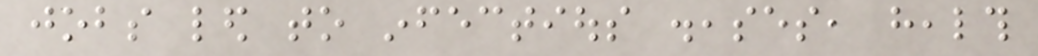jobs led to infectious diseases, health
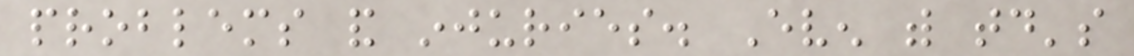problems and injuries. Even with today's
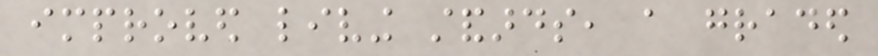improved living standards, a graded
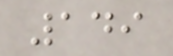149
